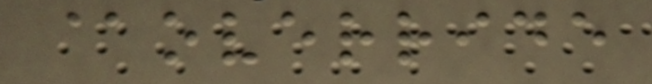@override
